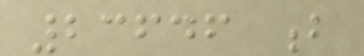23646 b
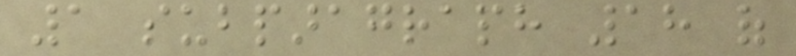1 subparagraph 18 of
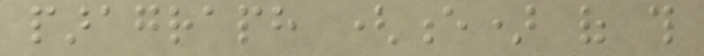paragraph (e) of this
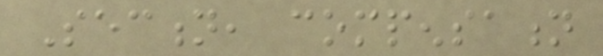Section, compensation
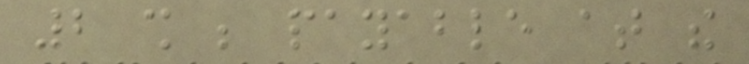2 shall be payable at the
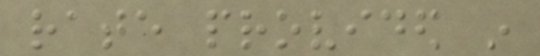rate provided in
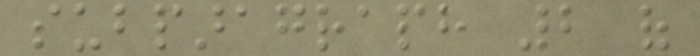subparagraph 2 of
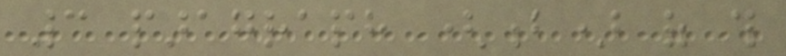3 paragraph (b) of this
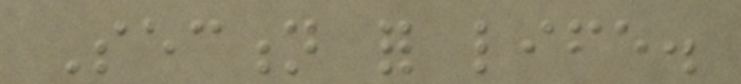Section for life.
